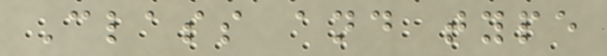Class and type
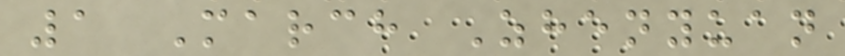1 March Zhenyuan
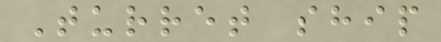Turret ship
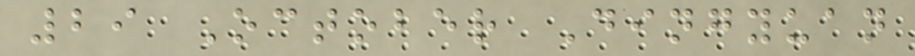29 October Dingyuan
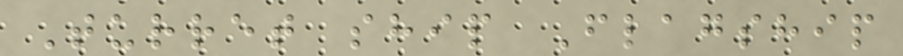Turret ship Flagship
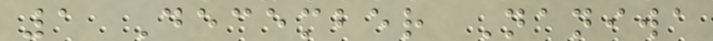1 December Naniwa
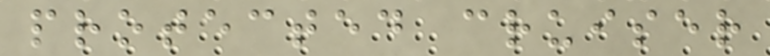protected cruiser
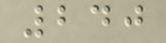240
